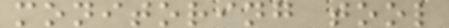monitoring tool
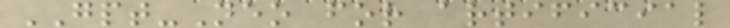GPT-Neo for artificial
